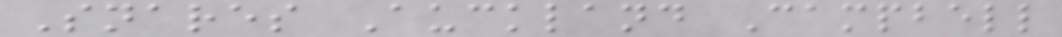Snares Auckland Campbell
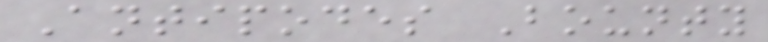Antipodes Bounty
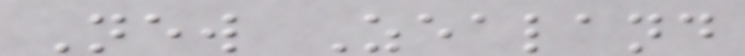New Zealand
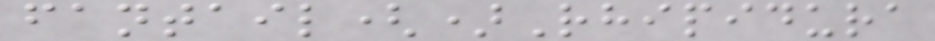fantail()Rhipidura
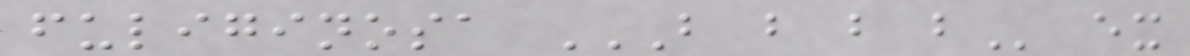fuliginosa B B B B ex
